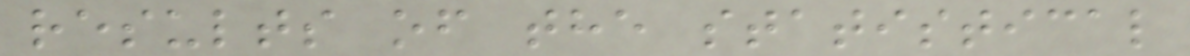results of the statistical
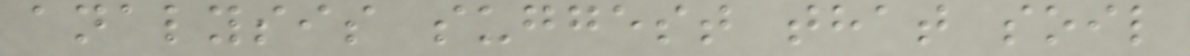analysis suggest that soil
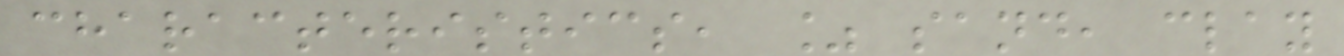characteristics, % sand, clay
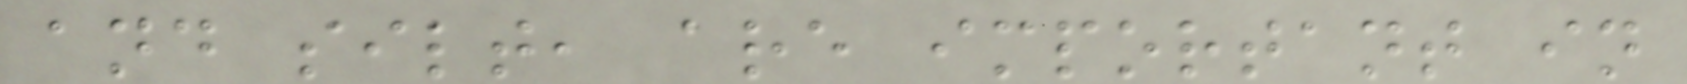and silt, are important in
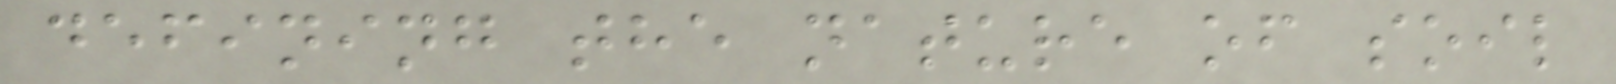defining the nature of soil
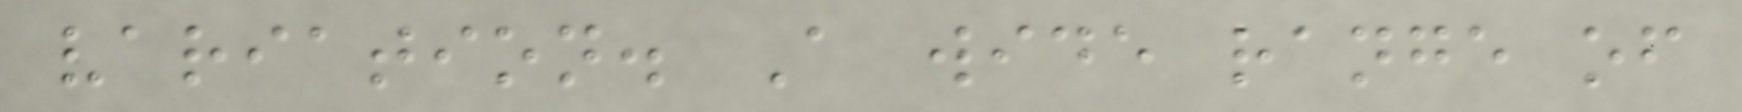variation. A wide range of
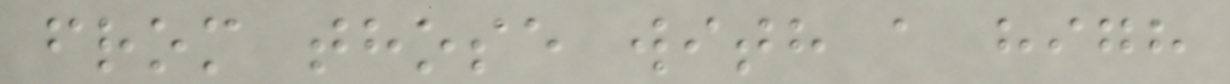from those with a high
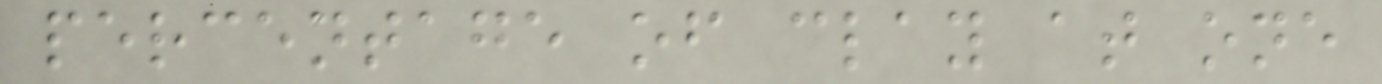percentage of clay at one
